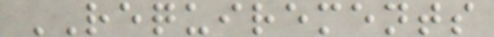REQUIREMENTS
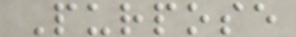Purpose
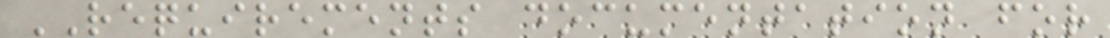REQUIREMENTS documentation for
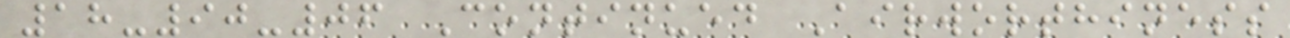18-90-06 Continued Airworthiness
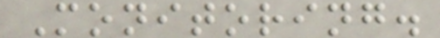Monitoring.
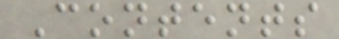Contents
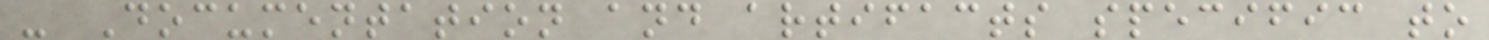- Documentation and artifacts specific to
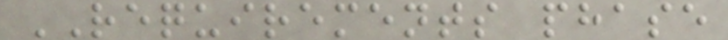REQUIREMENTS phase
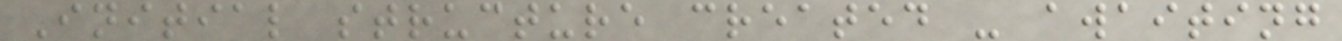Initial structure created - awaiting
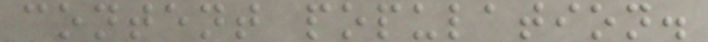content population.
